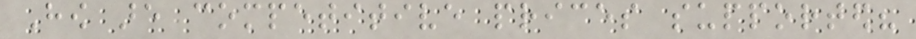How are competitive prices supported?
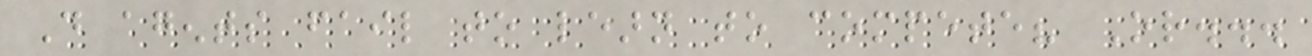Do agents fail to learn to compete? Or...
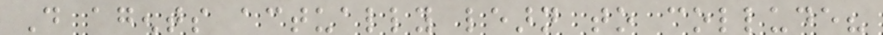Do agents actually learn to collude?
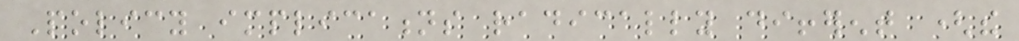Policy implications radically different (the
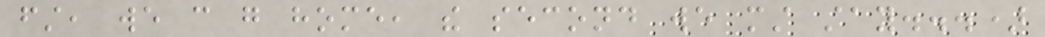first, we can go home, the second we must stay...)
